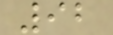92
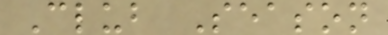Club Season
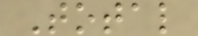Total
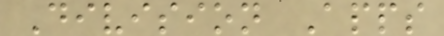Division Apps
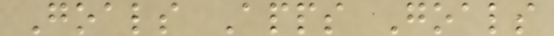Goals Apps Goals
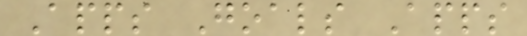Apps Goals Apps
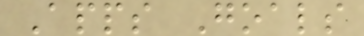Apps Goals
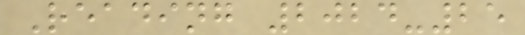Reading 2024-25
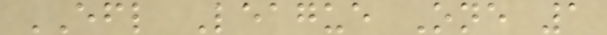EFL League One 1
